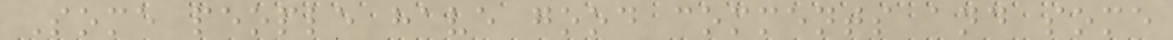Some people have good comments and some
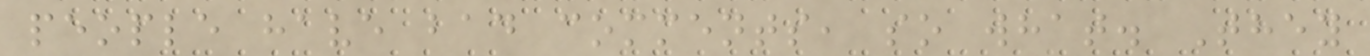people have bad comments, so what. They
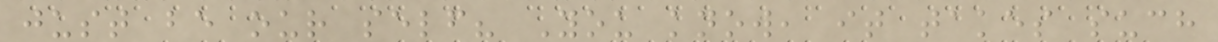just be our self? You know, it takes such
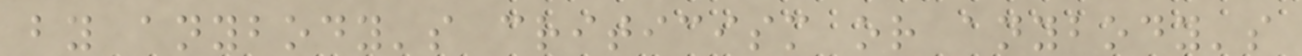by anybody's criticism or anybody's
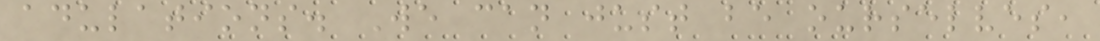adulations. We can just be ourselves,
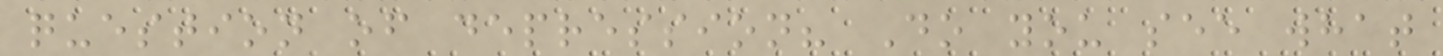question of depression? Do you see what
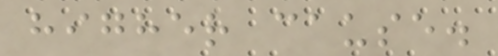higher cause.
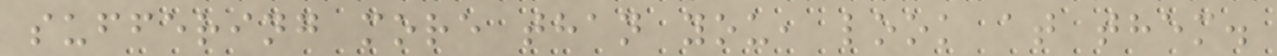suffering more than you, look at them.
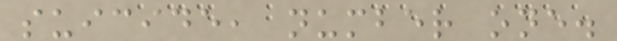suicide, number one.
